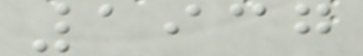1937
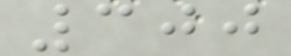300
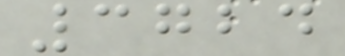3724
